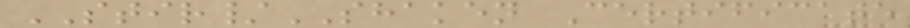STIR/SHAKEN Certificate
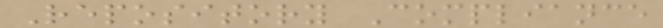Repository Compliance
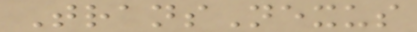TransNexus
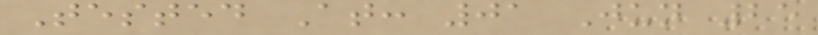Tested At: 01 Jun 25
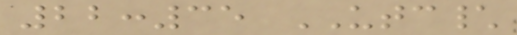22:35 UTC\
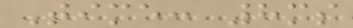Time: 8ms
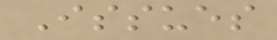Issues
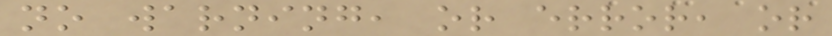no warning, or error, or
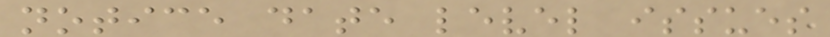notice date level issues
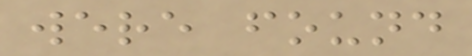were found
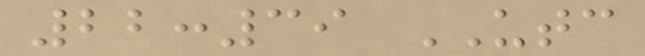22:39 UTC
